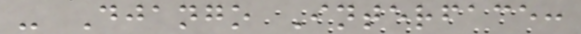- Django Interface:
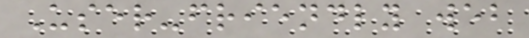User-friendly web
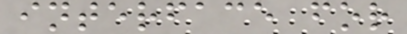interface for
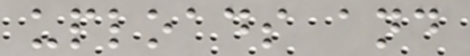uploads and
